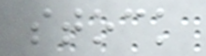stock
